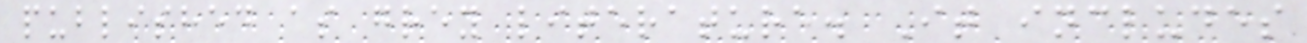published as grey literature. It includes
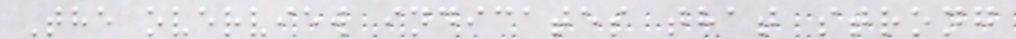The overview indicates that strong
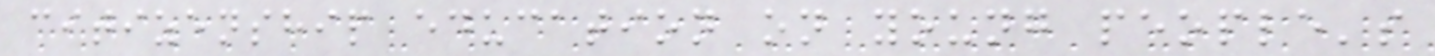citizenship education on young people's
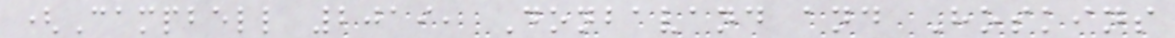(Campbell 2019, Donbavand and Hoskins
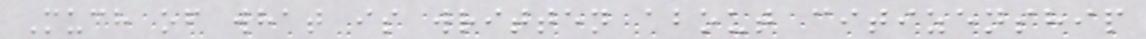Much of what is written about citizenship
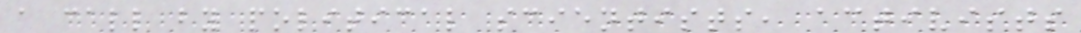a call by political scientists, activists
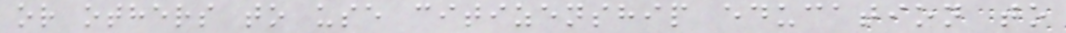or others to use citizenship education to
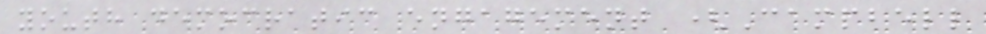youth democratic engagement (Campbell
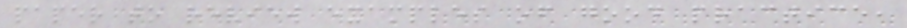paper to review examples of good practice,
